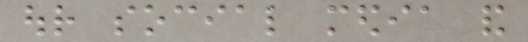our social media and
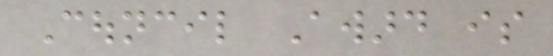Council Award is
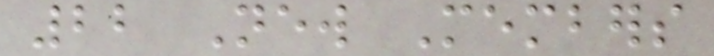22 New Members
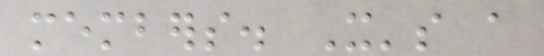members. It's a
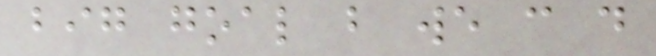big goal but we can do
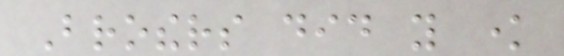Brothers did you know
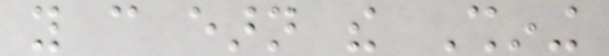you can earn the Shining
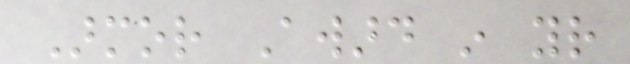Armor Award in your
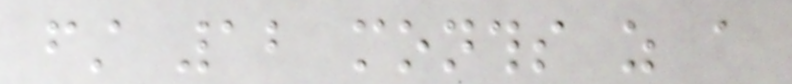first 12 months as a
